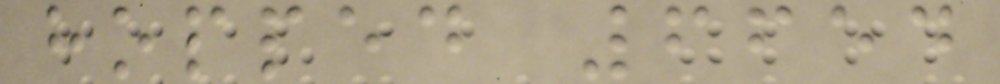hopped 6654
